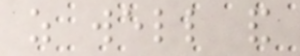as well and
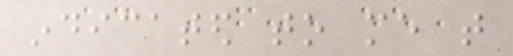indicated to me that
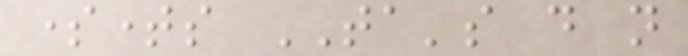sometimes TA's do not
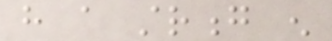have a strong enough
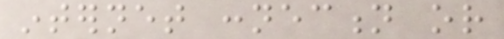internet connection or
